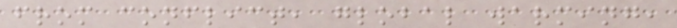from conflict, global warming,
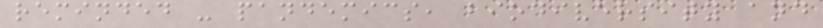reminded - pandemics, biodiversity and
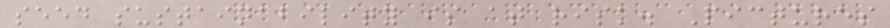seed sustainability is at risk. Pictures
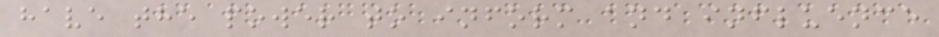have the power to inform and influence
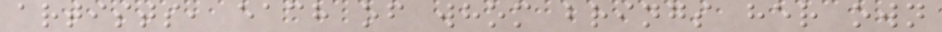artists, each of whom brings her own
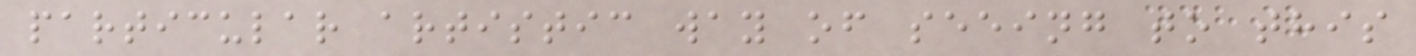particular artistic way of seeing to this
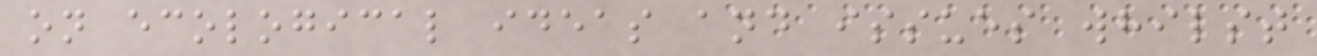on ecological ideas and issues whilst
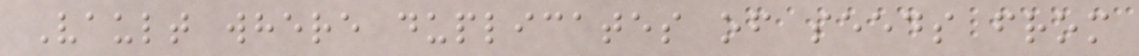Vault where duplicates of seeds from
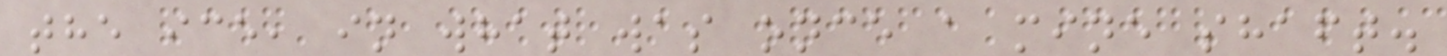the ice, in what was once a mine shaft.
